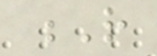R
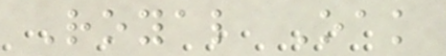Royal Oak
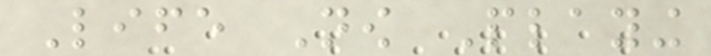Life Now Playing
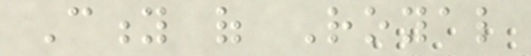City of Royal
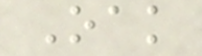Oak
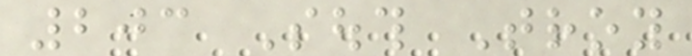203 South Troy
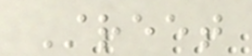Street
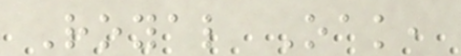Royal Oak,
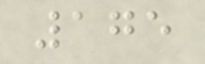175
